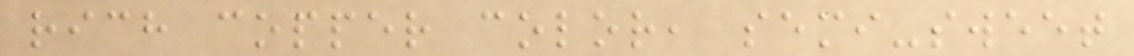rich copper color, semi-sweet
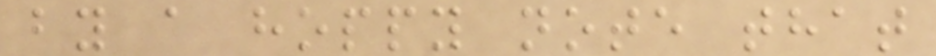by a hoppy note that
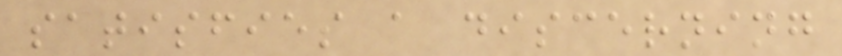satisfies a discerning
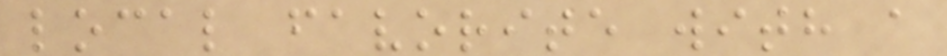local favorite with a
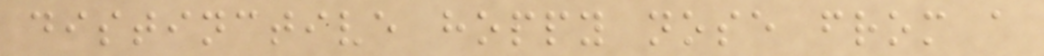distinctive hoppy nose from a
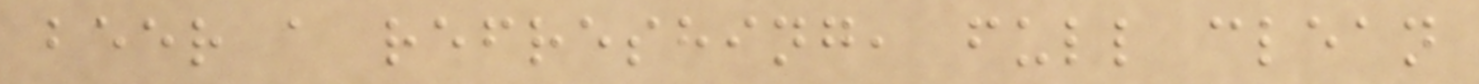beer a refreshing, full clean
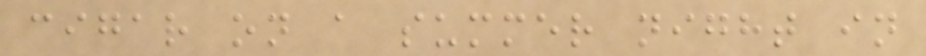cigar on a summer night in
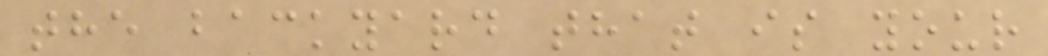the backyard that is your
